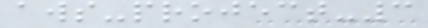aws-project-3
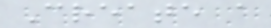Create a
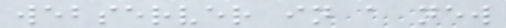webserver in a new
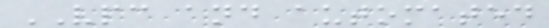VPC and automated
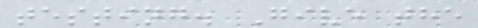testing. Give the
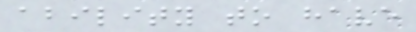ability to have
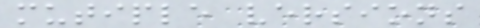mutiple versions
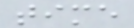time
